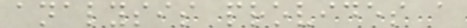analysis provides a
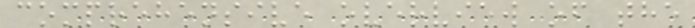comprehensive overview of the
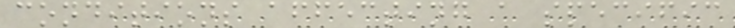conditions affecting a specific
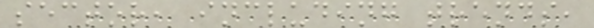sector, including trends,
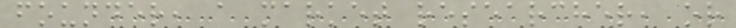founder, a market researcher, or
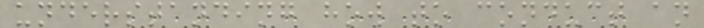understanding how to conduct an
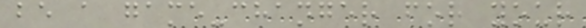be a game-changer for your
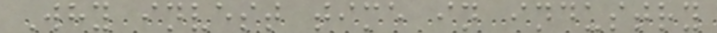Why invest time in industry
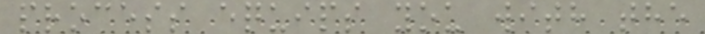process equips you with the
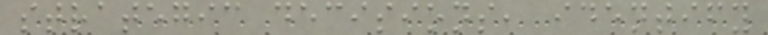strategic decisions, identify
